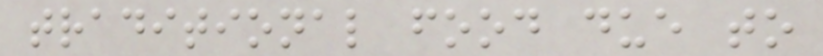traditional food due to
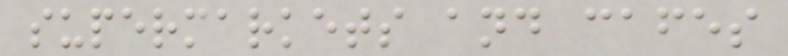supermarkets and cafes
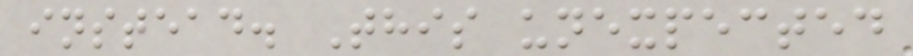instead. This unexpected
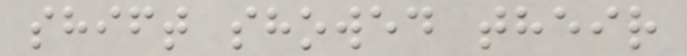shift showed their
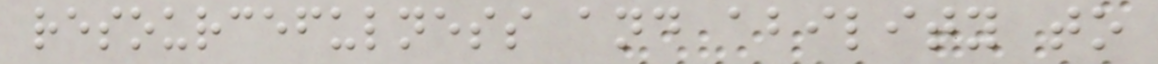resourcefulness and ability to
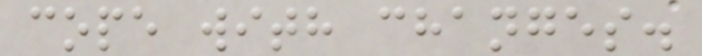cope with changes.
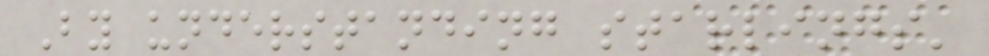By understanding starlings'
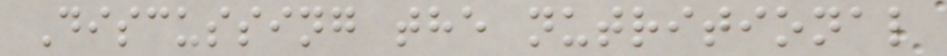Discussing the nutritional
